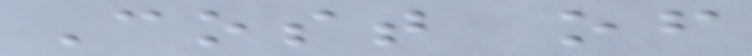Cost of
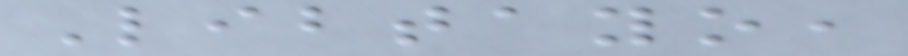Libtayo,
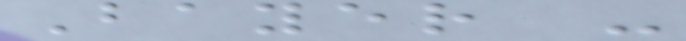Bayer -
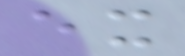ex
